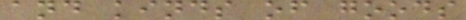and kinds of goods
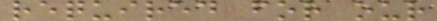required for our
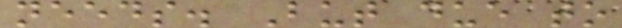needs. But due to
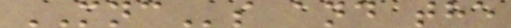MNCs and the
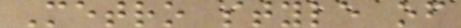Metro style of
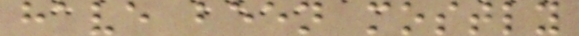have been mostly
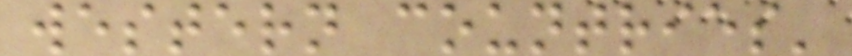western countries'
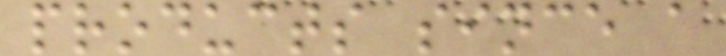products since a
